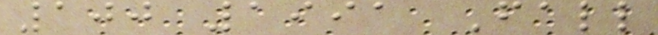100 1991 Fall
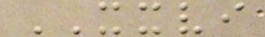XXVI
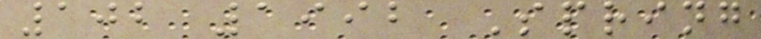102 1992 Spring
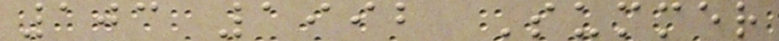103 1992 Summer
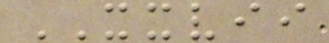XXVII
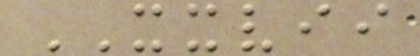XXVII
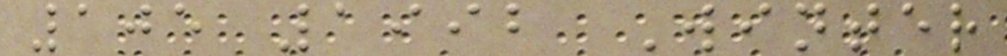105 1992 Winter
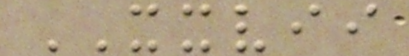XXVII
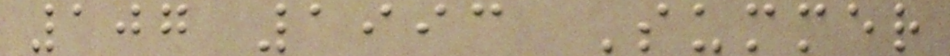107 1993 Summer
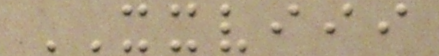XXVIII
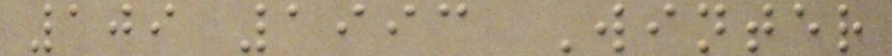109 1993 Winter
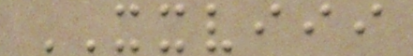XXVIII
